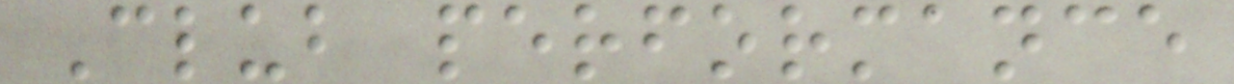Club performance
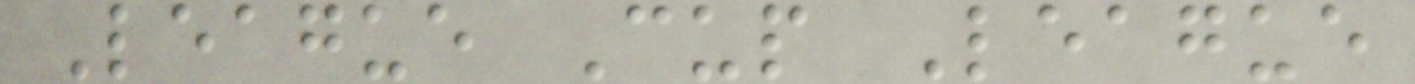League Cup League
